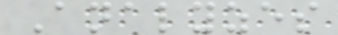Analyzes
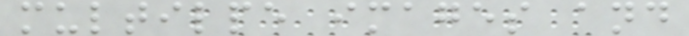multilpe images and
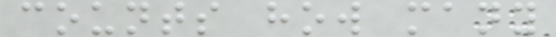counts how many
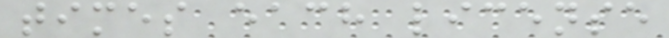times each license
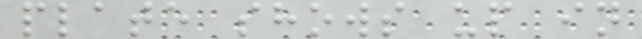plate shows up in
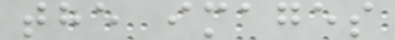the images
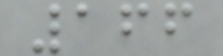166
